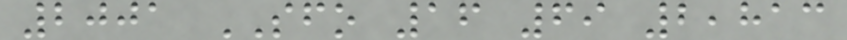2001 SFO 16 69 2,813
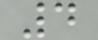4
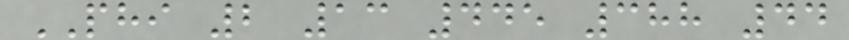PHI 2 13 445 388 44
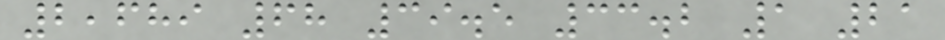2,689 68 39.5 33.2 1 21
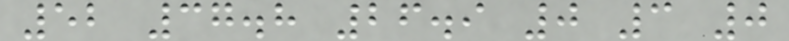52 37.8 26.9 0 3 0
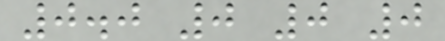0.0 0 0 0
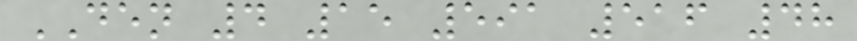DEN 4 15 591 516 48
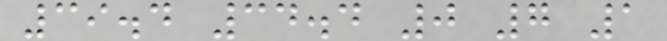39.4 34.4 0 7 1
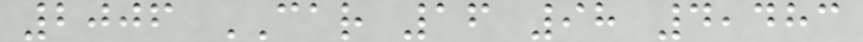2006 CAR 16 98 4,483
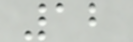12
